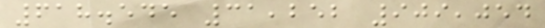618.545 31,252 909,054
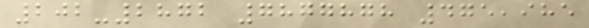202-2872 7877878 475,985
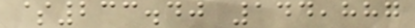$233.40 144,887
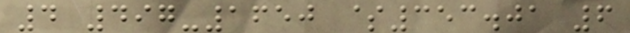4 497-1650 $353.01 6
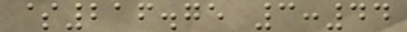$216.75 3:44
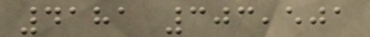4181 303,501
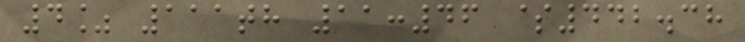4% 111th 11:46 $442.38
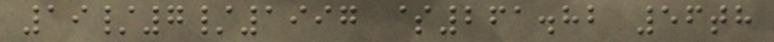19/7/1997 $261.82 56th
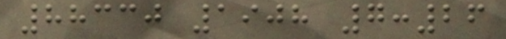88330 1908 7:26
